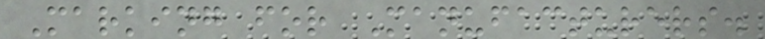Marking for Manufacturers.
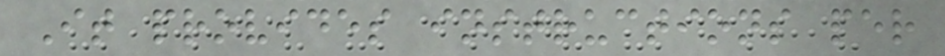It provides instructions per
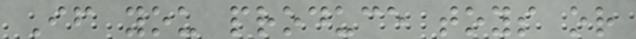If you produce toys or
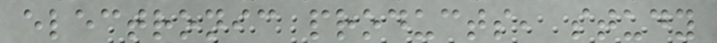electronic products, study
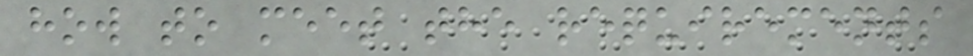how to meet the requirements
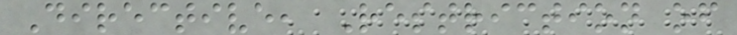Directive, Restriction of
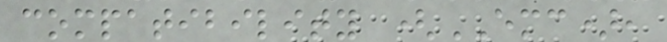compatibility (EMC),
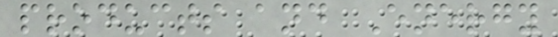products and Energy
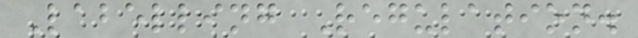Labelling Regulation.
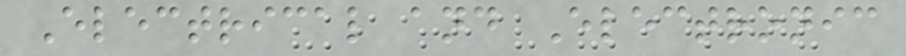Electrical and Electronic
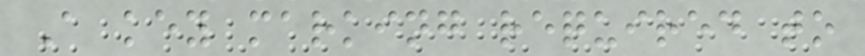A key marking required to
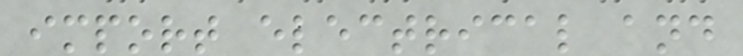import electrical and
